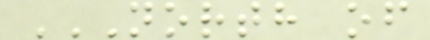NORTH OF
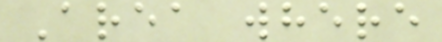Area where
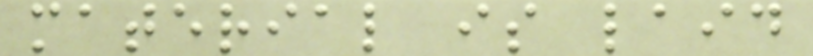material is laid
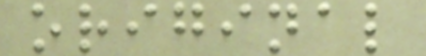original
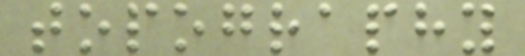topography
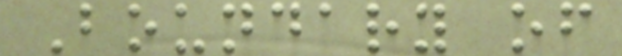Boundary of
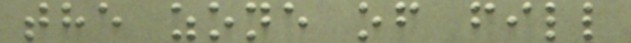the zone of fill
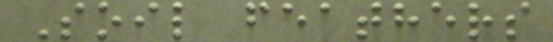Soil feathers
